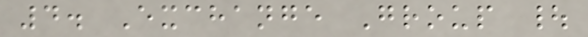4. Exchange Group |
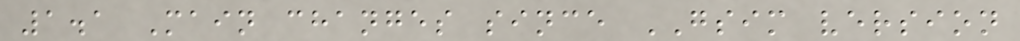1.1 Main changes since GSIM version
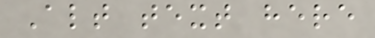Alt text here
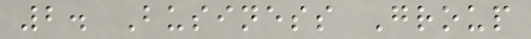2. Business Group
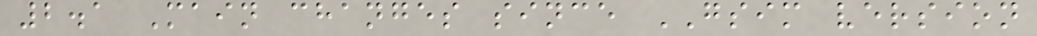2.1 Main changes since GSIM version
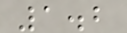1.2
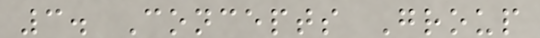3. Concepts Group
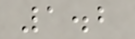1.2
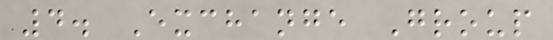4. Exchange Group
